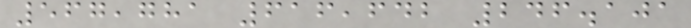567,781 616,642 246.101
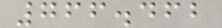766.462
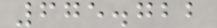675.722
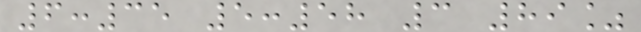6:35 5:58 3 89%
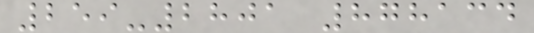259-2801 878134
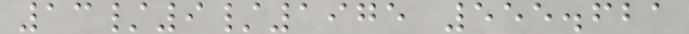13/9/1975 555.621
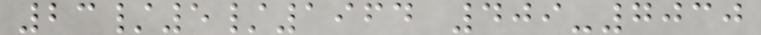23/5/1964 409-7030
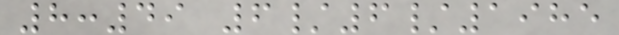8:49 6/6/1985
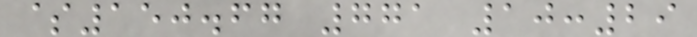$150.67 771 10:29
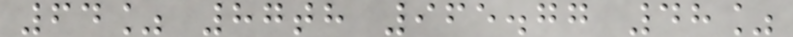64% 87th 965.77 48%
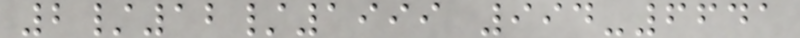2/12/1999 994-6641
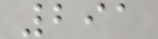291
